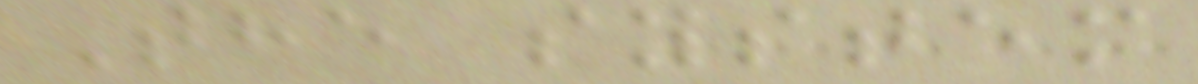The system
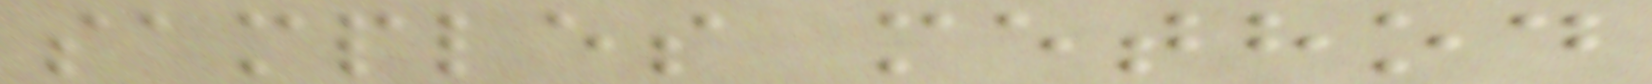samples method
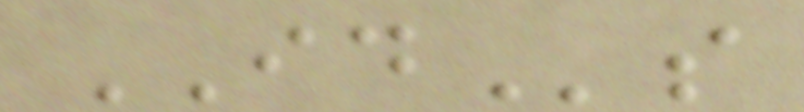IDs
